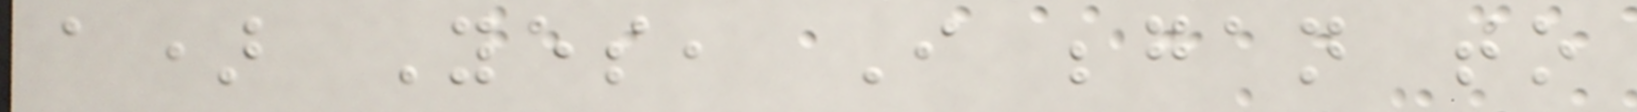a) Yes, I began to
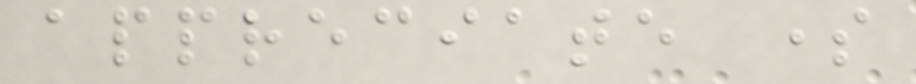appreciate some
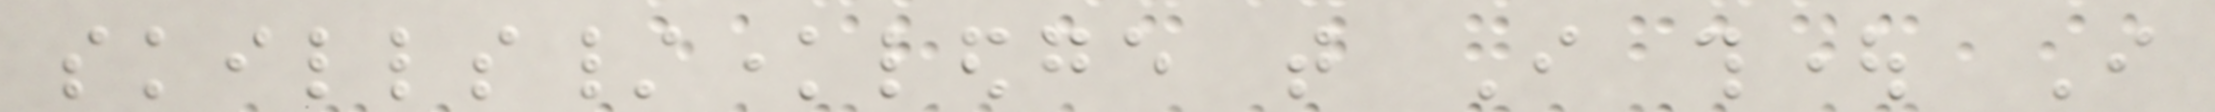skills/knowledge that I thought I
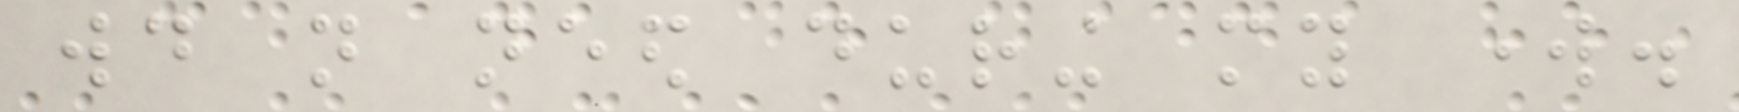would not need during my work.
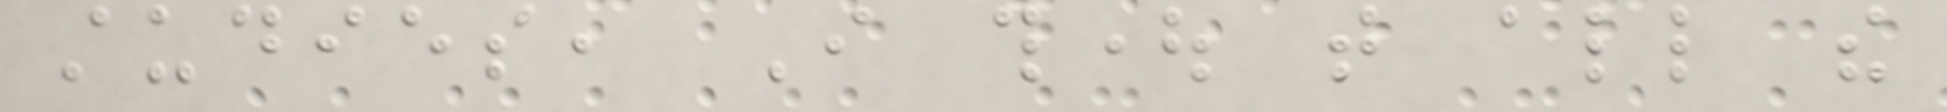studies, I thought that all the
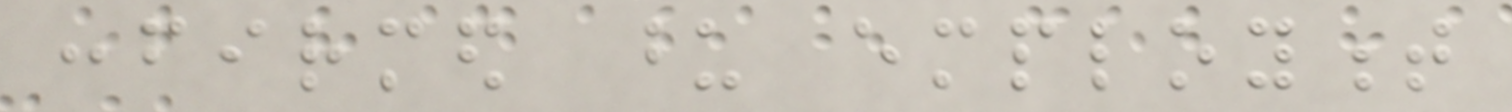confirmed upon employment
